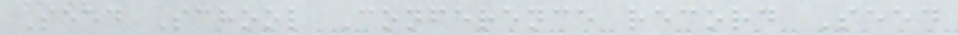Seed School Conference record Seed
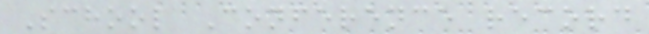School Conference record
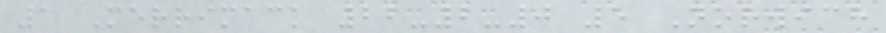1 Merrimack 22-2-0 5 Norwich
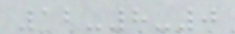12-8-0
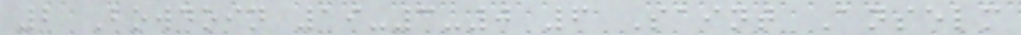2 Bowdoin 19-3-0 6 Saint Anselm
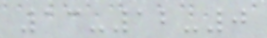13-12-0
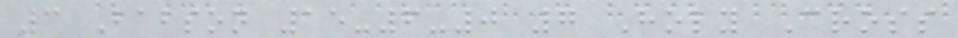3 Babson 15-6-0 7 Holy Cross
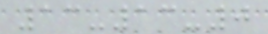13-13-0
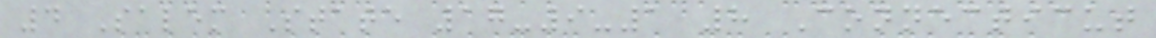4 Salem State 17-9-1 8 Connecticut
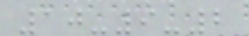10-9-2
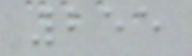255
